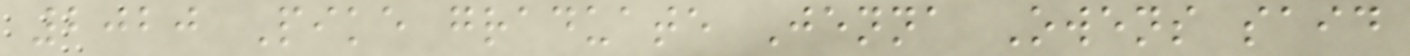2020 Pike graduate Jenna Owens said
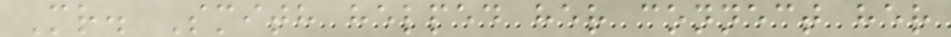Mr. Smith helped her connect her
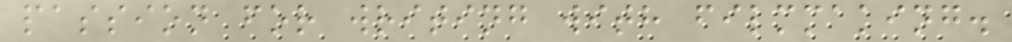passion for writing with filmmaking.
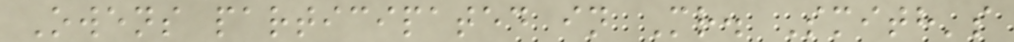Owens participated in Mr. Smith's
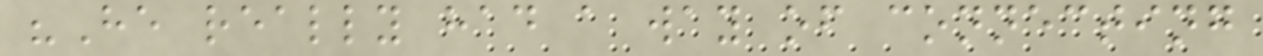"He really had a way of connecting
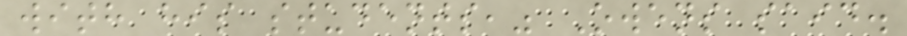with his students," Owens said.
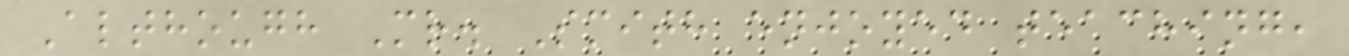Although Mr. Smith enjoyed teaching,
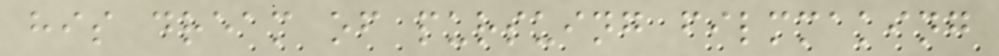his dream of pursuing filmmaking
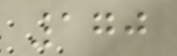170
